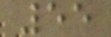55
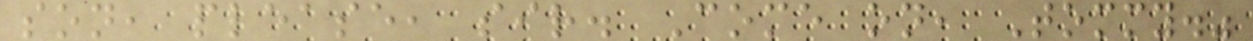son, please, sir. Come on, Tommy."
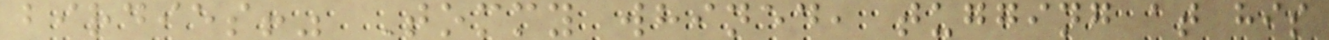birdies!" Tommy whined, tugging at his
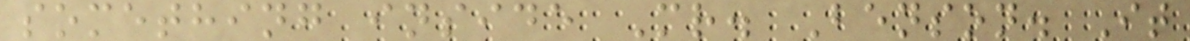something inside Mr. Benson. It
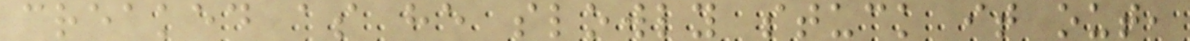creaked as he slowly stuck it out,
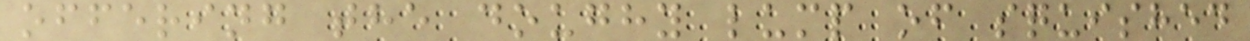offering the doughy lump of squished
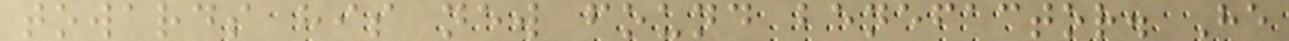towards his new found benefactor. He
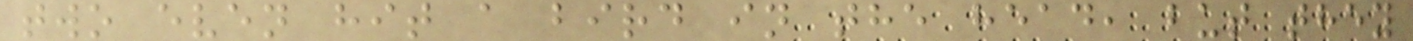two even hit a bird in the head, but they
